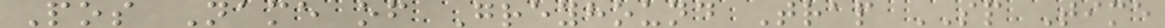Pos Name of Greyhound Trap SP Time
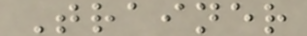Trainer
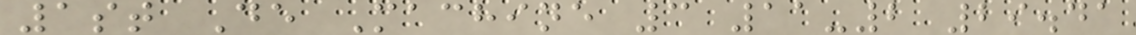1st De Machine 3 11-2 29.41
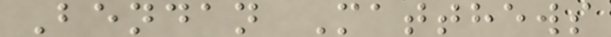Bendan Matthews
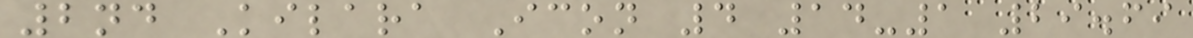2nd Kilara Icon 4 14-1 29.69
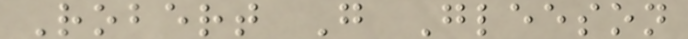Robert G Gleeson
